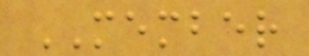MEMBER
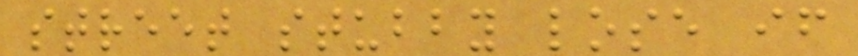street stubby lose if
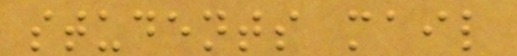students mail
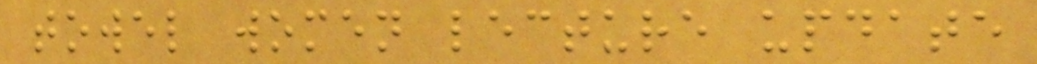towel women lecture update
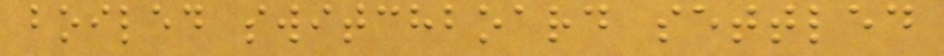boiled switchboard settled
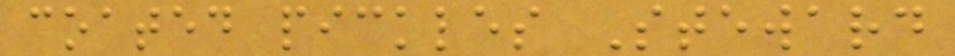coated pickles Steward
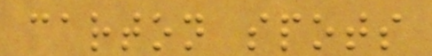carton spots
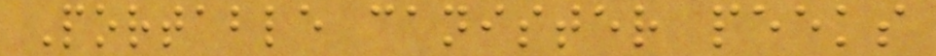Portable canister peeks
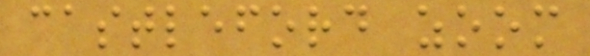castleford zoom
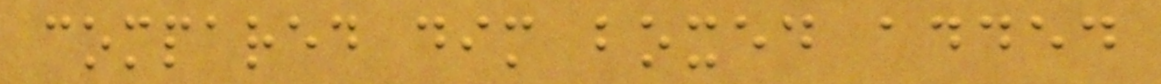compared dim boxed added
